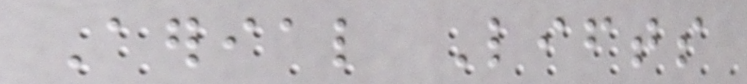Aerial Lifts
